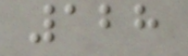128
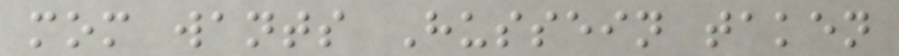mom wants Hussein taken
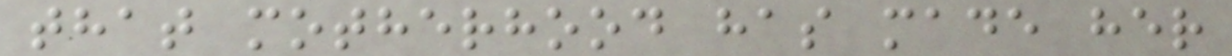that motherhood has made her
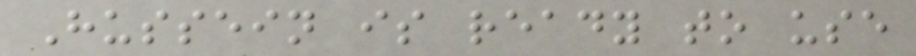Hussein is ready to use
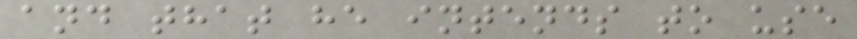and that he intends to use
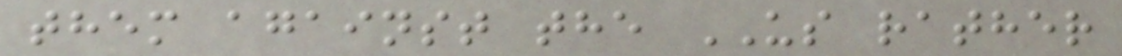them against the US rather
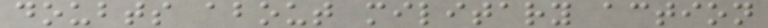doubts about military action
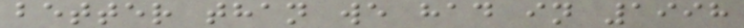better than we had in 1998
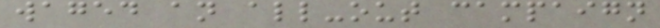waged an all-out campaign
